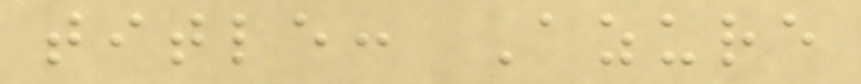title: Azure
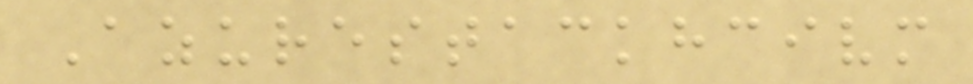Azurestackhcivm
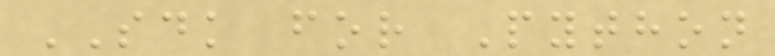SDK for Python
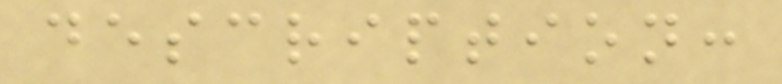description:
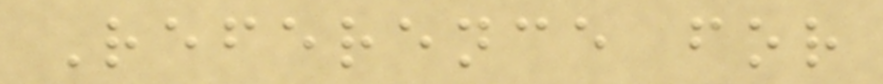Reference for
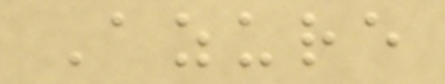Azure
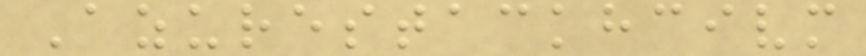Azurestackhcivm
